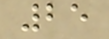25
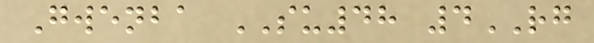Gwenba SU48 4RG
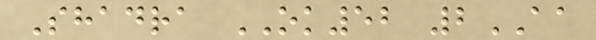Shadra OK52 2AA
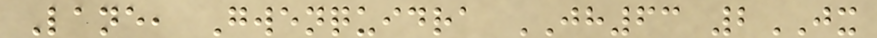Lane, Gwenquidra JH63 2JX
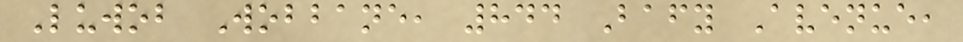Luwob Wobbane, 844 Bafy Avenue,
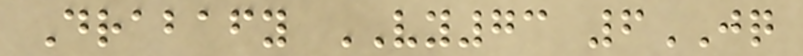Drabafy VY73 6JQ
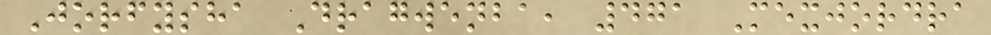Jorfysha Dragwenba, 471 Mexjordra
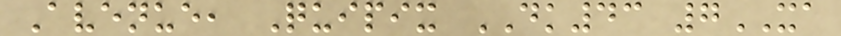Avenue, Quipix DK43 7XA
